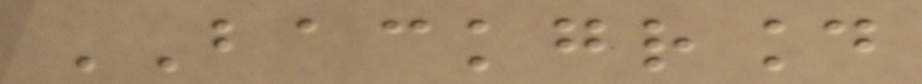BACKGROUND
